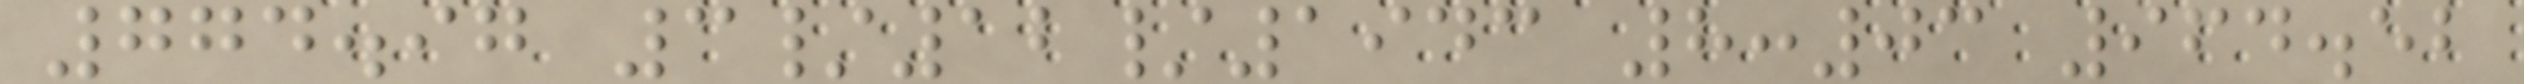774.97 3/12/1943 8:03 964.52
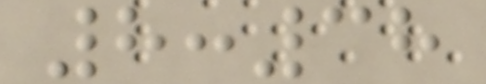8:38
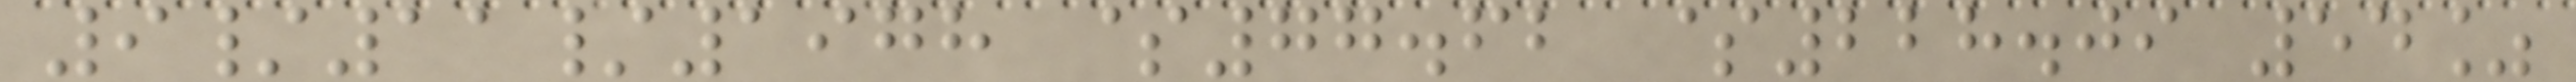9/11/1978 $77.62 $228.09 54%
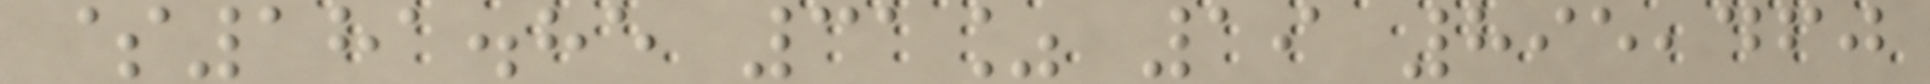$181.85 31% 19 895,460
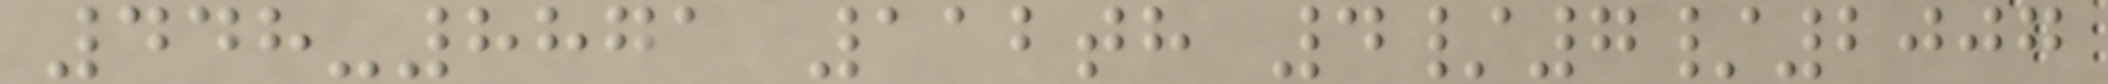448-8871 112th 4/7/2007
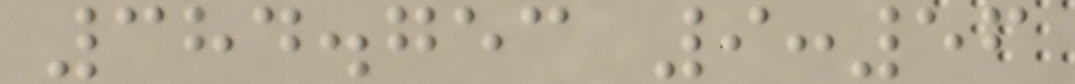384.753 9:56
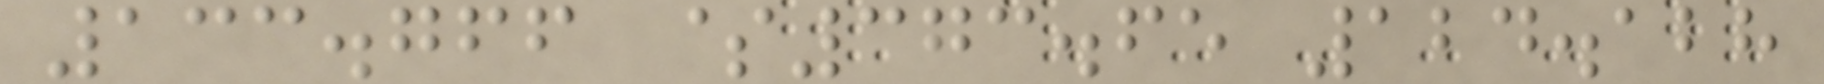133.766 $373.65 124.128
